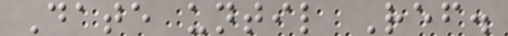Date until Ref.
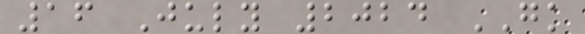16 July 2024 GK
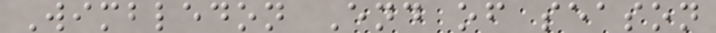Wimbledon End of season
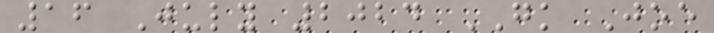16 July 2024 GK Joe
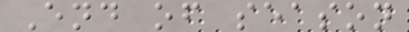End of season
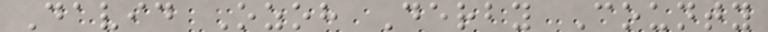David Ozoh Derby County
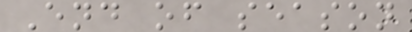End of season
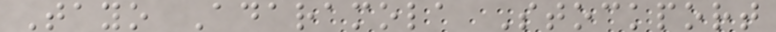Tayo Adaramola Stockport
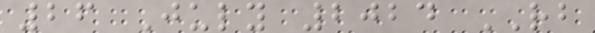26 July 2024 RB
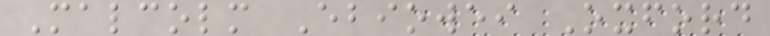Malcolm Ebiowei Oxford
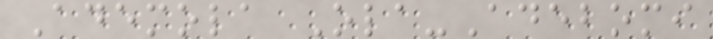Ademola Ola-Adebomi
